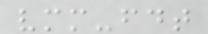vmm-fdt
